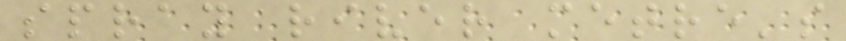spray river metre's
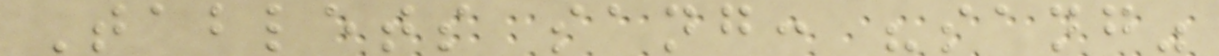Tablets sang: "sang"
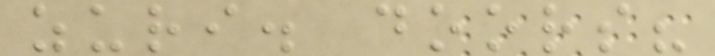zuri. doors?
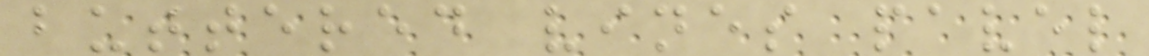buttered vines pavel
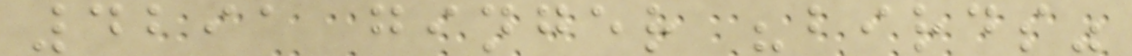4291 ginger "birds"
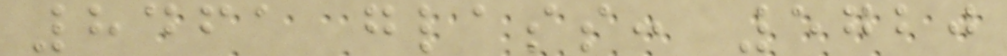8461 glass: 5720
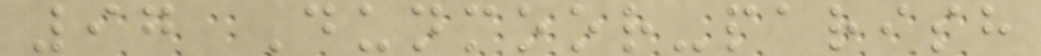97 Dunmoor-parish
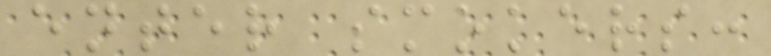enter smokers:
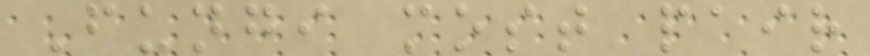Fungi most pair
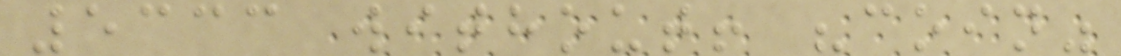5333 without! "coin"
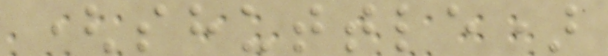(shuttle)
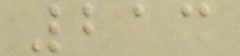213
